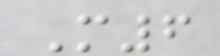M6
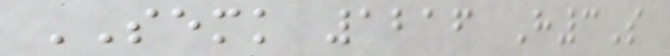SEMK 1216 H3S
